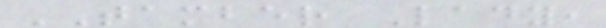TAMBER Lady,
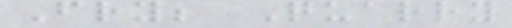Fry; Quarry
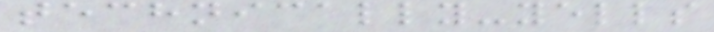technically-yells
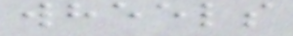wheels
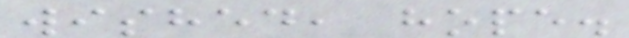wished, hope.
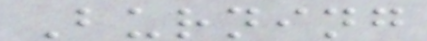Burning
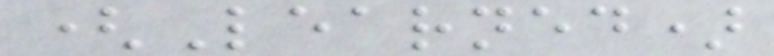(Learned)
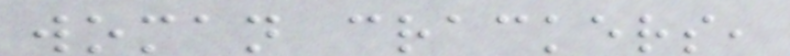woman crackers,
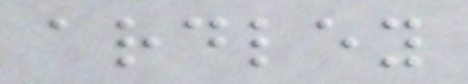ardley
